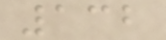132
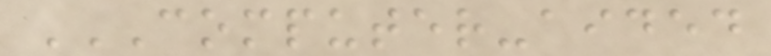COMPUTER-AIDED
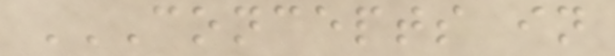CONCEPTS IN
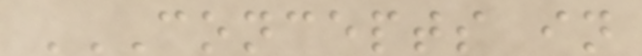CONCEPTS IN
